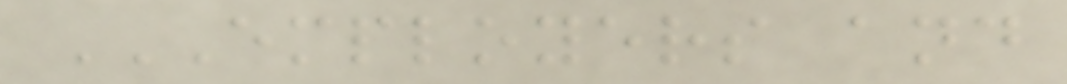EMPLOYERS AND
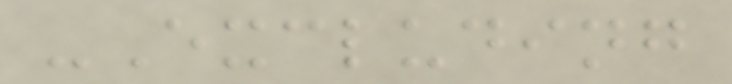-Excluding
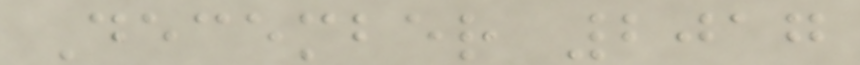December 2017
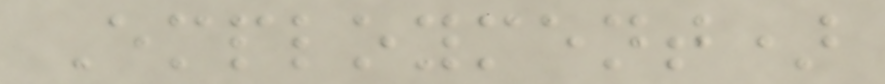Employment)
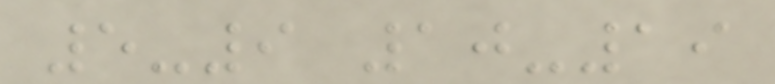5-9 10-19
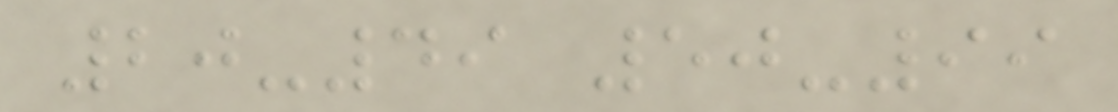20-49 50-99
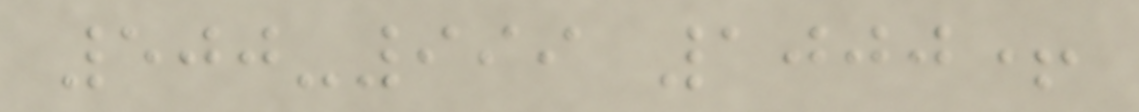500-999 1000+
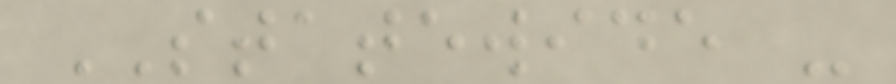STATEWIDE -
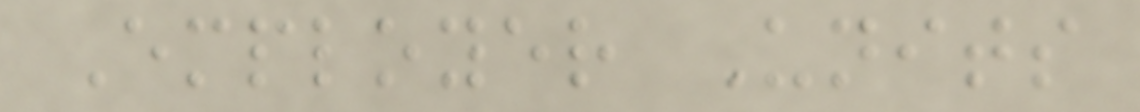Employer Units
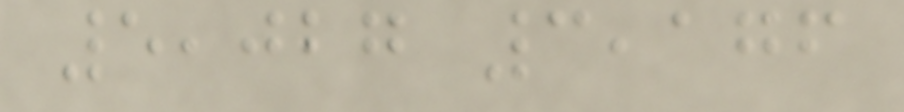5,027 3,176
